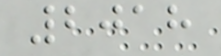2018
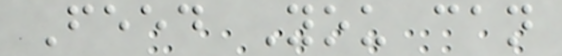Feed You can
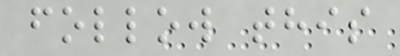follow this
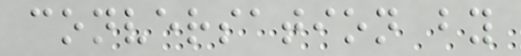conversation by
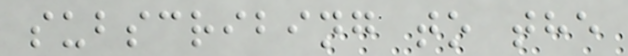subscribing to the
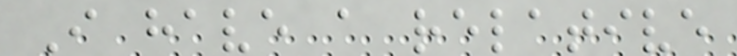I have a relative
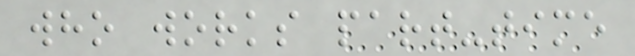who works part-time
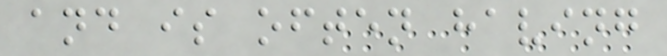and is often having
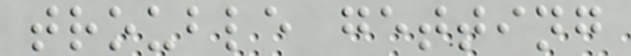trouble getting
